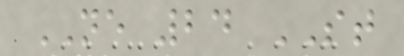NE 24 ST
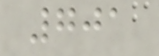701
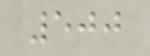500
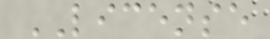LICENSE
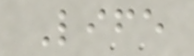Life
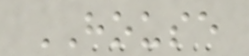HOUSE
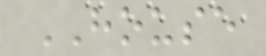HOUSE
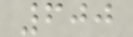600
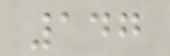147
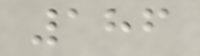186
